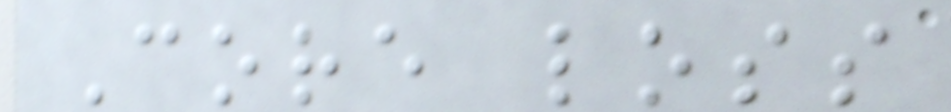Core loss
